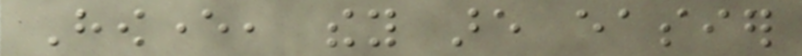However, they are easier
